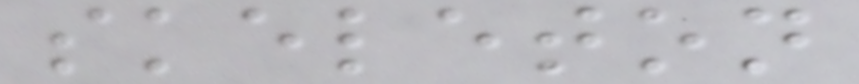skeleton
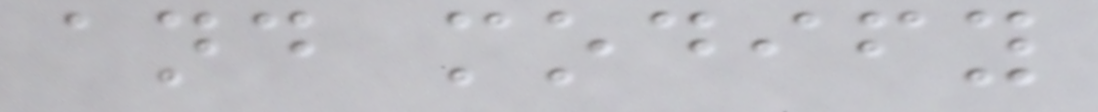and modify
